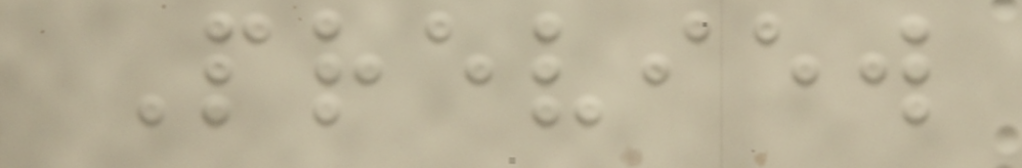Preview
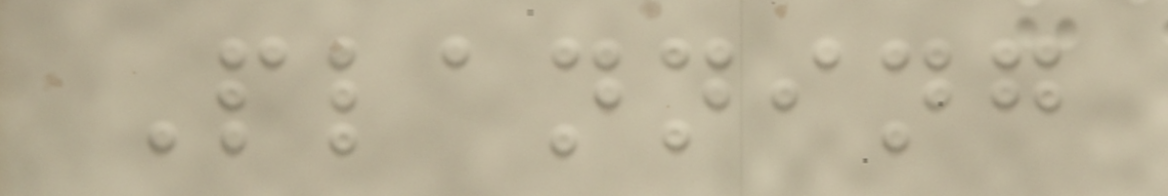Planning
